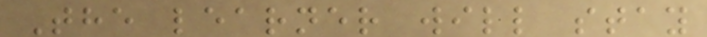The learner will stay
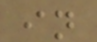in
